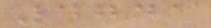4741
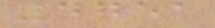4751
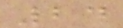24
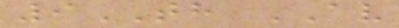9TH AV
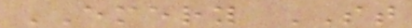EMERY ST
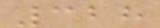328
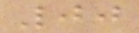00
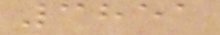3851
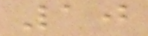10
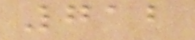712
